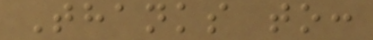Thanks to:
